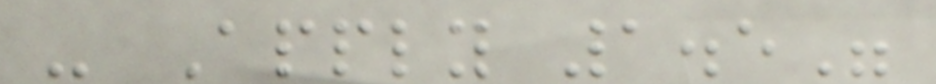- Apply 1.5"
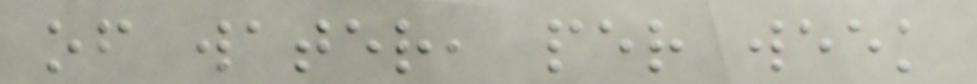of water, per week
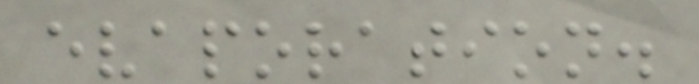evaporation.
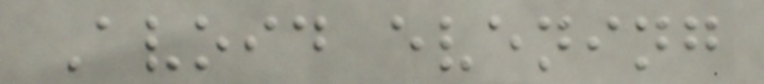Avoid evening
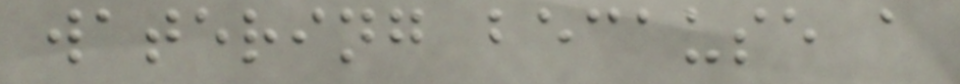watering because a
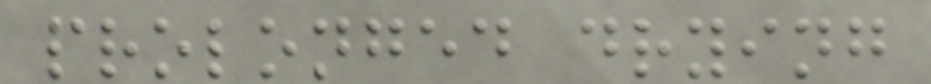prolonged drying
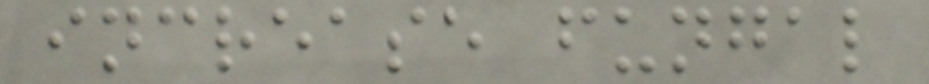increase fungal
